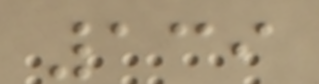139
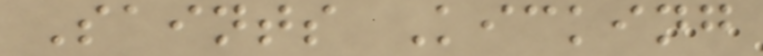Saints Kicking
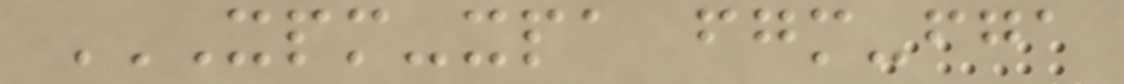XPM-XPA FGM-FGA
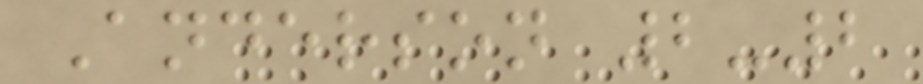Anderson 2-2
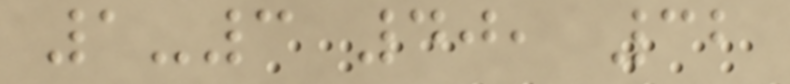1-3 40, 32
